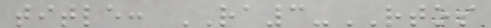title: RA3-RTOS
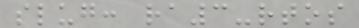slug: ra3-rtos
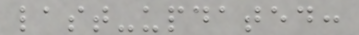last-updated:
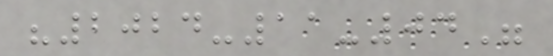"2024-11-04"
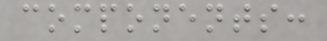components:
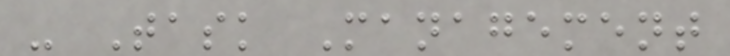- Task Management
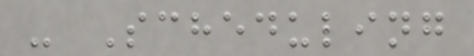- Scheduling
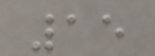15
